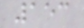153
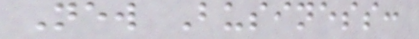New Business:
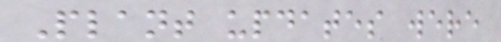Plant updates were
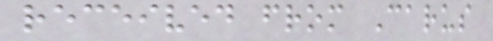received from Carus
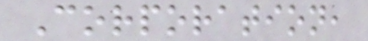Corporation,
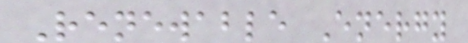Renewable Energy
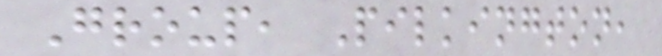Group, Pilkington,
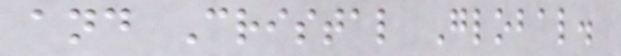and Cristal Global.
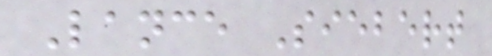Lance Siebert
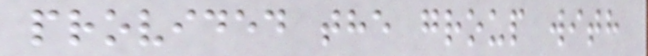provided the group with
